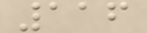116
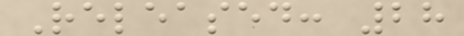Released: 28
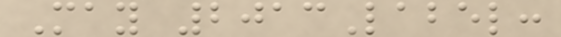May 2013Label:
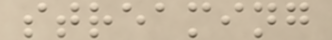streaming
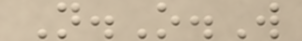N.O.W
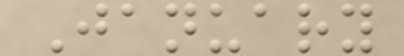January
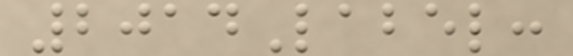2014Label:
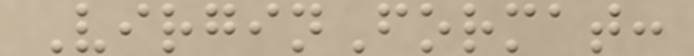VirginFormat:
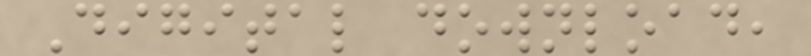Digital download,
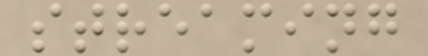streaming
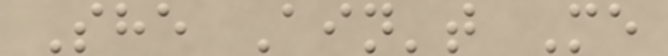She Ain't Me
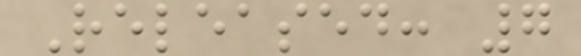Released: 7
